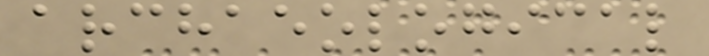archaeological
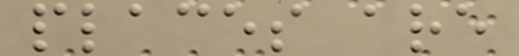places are
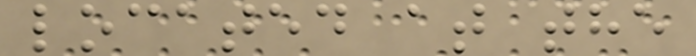located at the
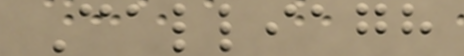Calliagh
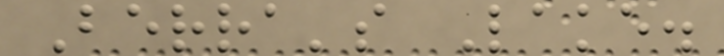Berra's Lake.
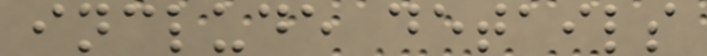include details
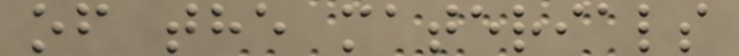of the materials
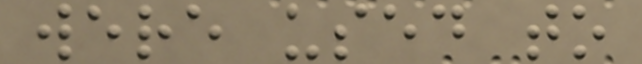were used to
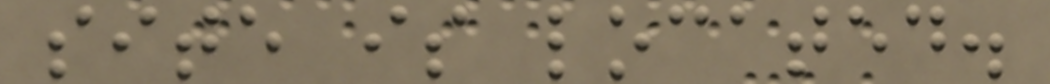site is located.
